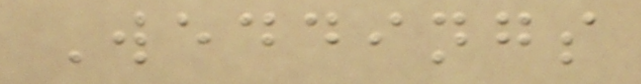Weddings
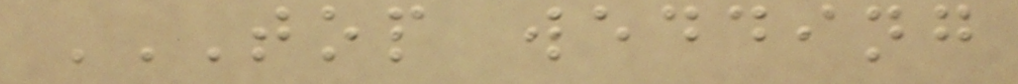TOP WEDDING
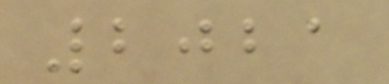2021
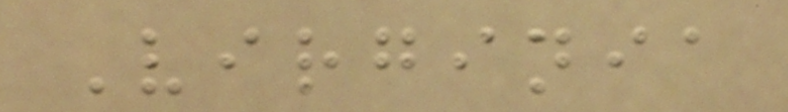Virginia
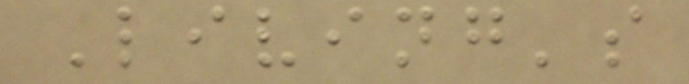Living's
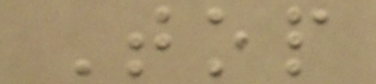Top
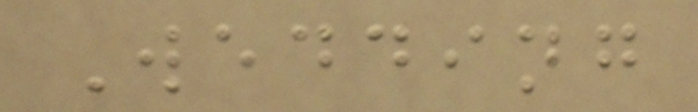Wedding
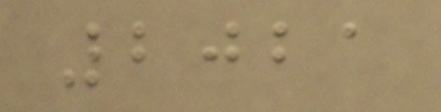2021
